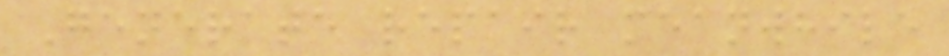Generate repair meanwhile
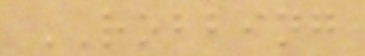ROBBING
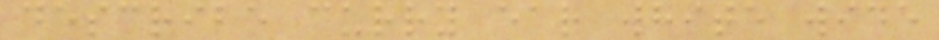describe curry ear white wide
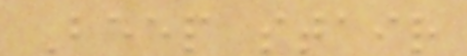Beep stair
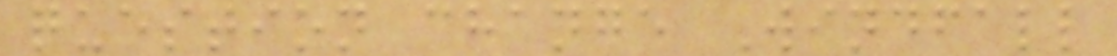question change Windfall
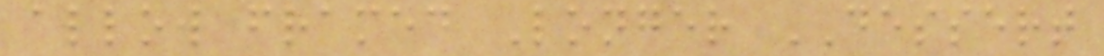allow framed Longer DESSERT
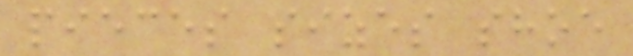pieces sizes shoe
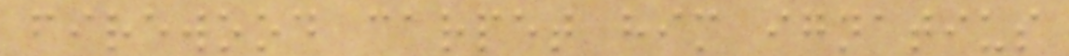firewood carpet him ignatius
